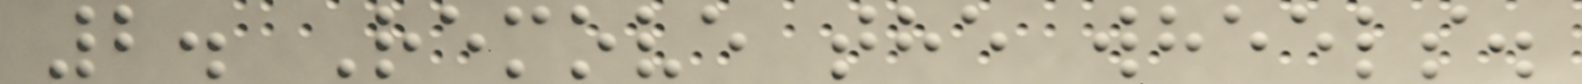2. Remove the wheels.
